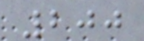200
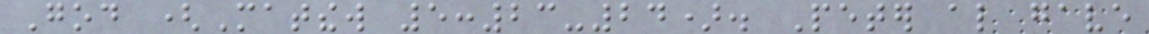God (Matthew 5:23-24). Peter also gave
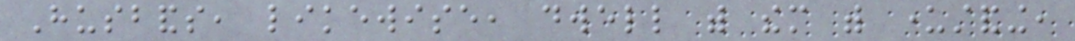Husbands, likewise, dwell with them with understanding,
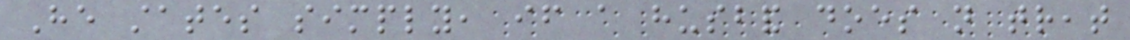He states simply, if a husband does not treat
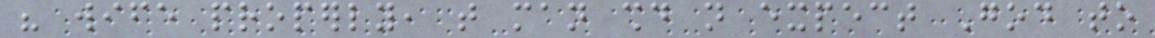his wife properly, that man should not expect God to
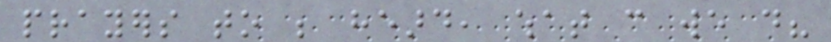prayers to be heard, what can we do?
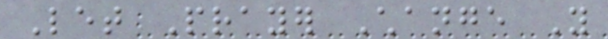Let Prayer Change You
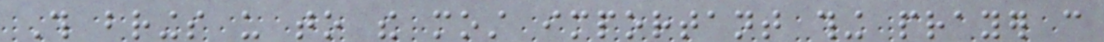This brings us to the most important thing prayer can
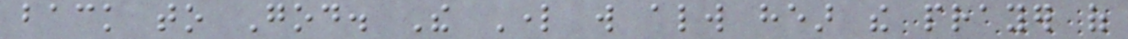back to God. The Lord will always hear the prayer of
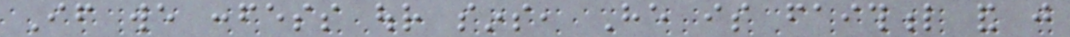If we confess our sins, He is faithful and just
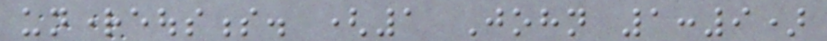unrighteousness. (1 John 1:9)
